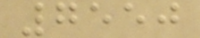7550
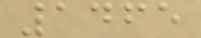1465
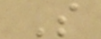S
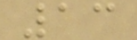13
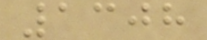1308
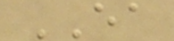EA
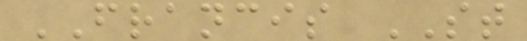FRANCIS ST
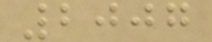2007
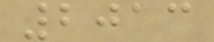2013
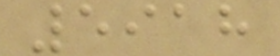5918
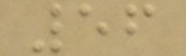56
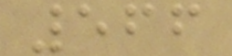566
